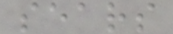sears
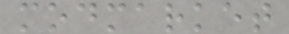modmarket
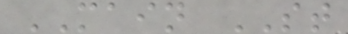MAIN ST
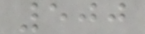500
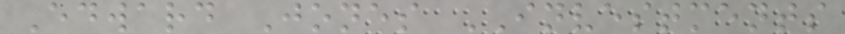Edward Jones INVESTMENTS
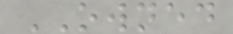OWNED
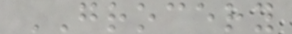GROCERY
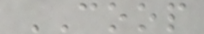COOP
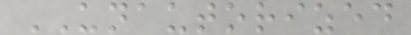UNAUTORIZED
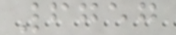6757
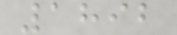1892
